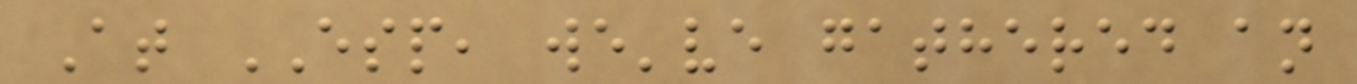At ESP, we've gathered an
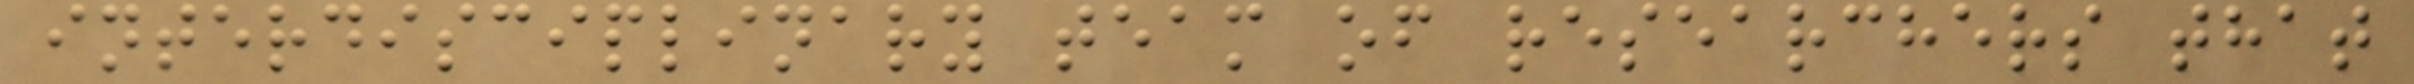interdisciplinary team of researchers that
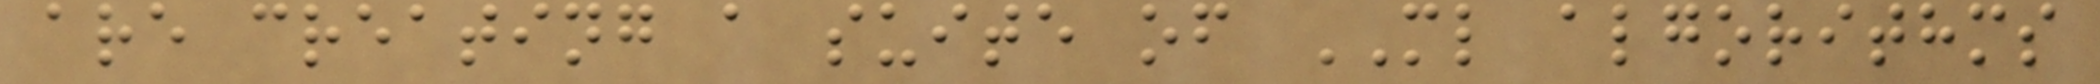are creating a suite of ML algorithms
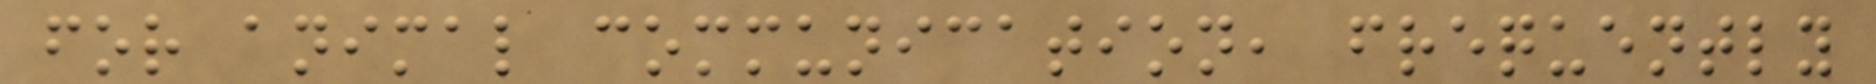for animal communication, frequently
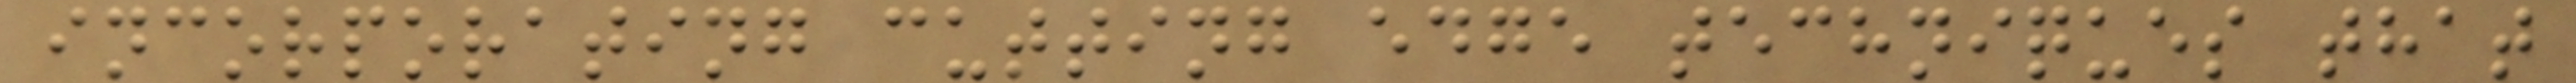incorporating cutting edge techniques that
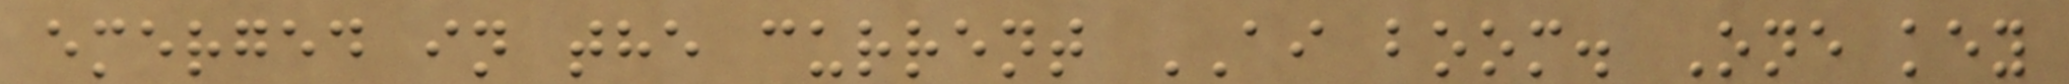emerged in the current AI boom. One key
